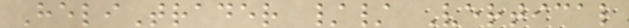HeliTrader // Vertical
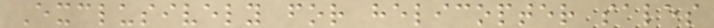Exclusively for helicopter sales
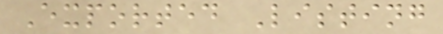Exported Listing
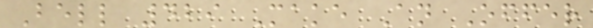Bell 429 Make An Offer
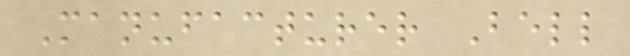Manufacturer Bell
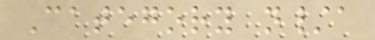Category n/a
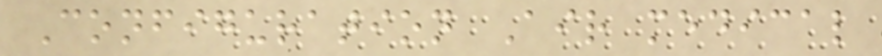Configuration Air medical
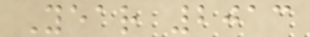Year 2013
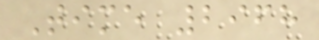Time 2968
